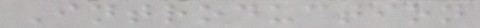Introduction
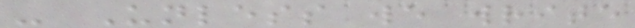- Unless we write
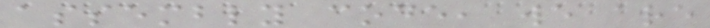assembly code, we are
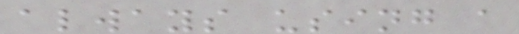always using a
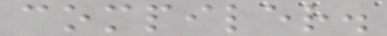compiler.
